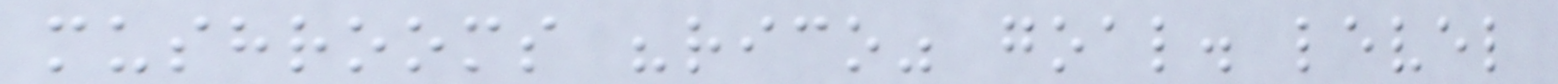mushrooms "rico" goal. level
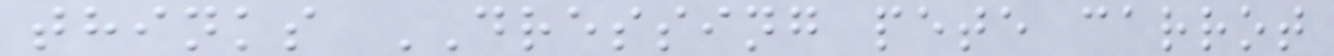thinks DRESSING pete carrot
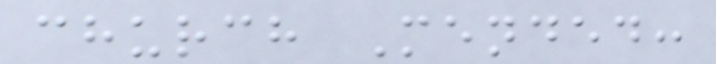church Mended:
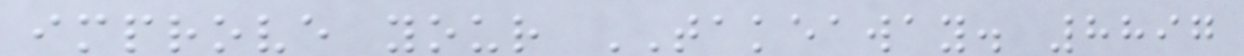improve your TAKEAWAY. 8897
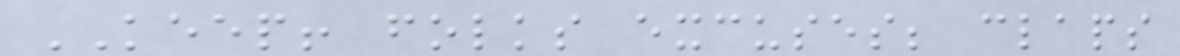KEEP! folks excuses; claps
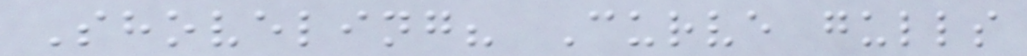Shoveling? Curve gulls
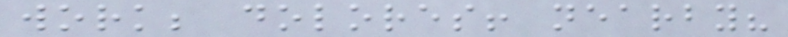work; dolores! nearby?
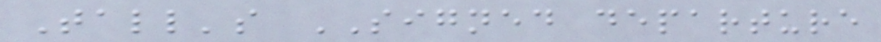Tall's SIGNED departure
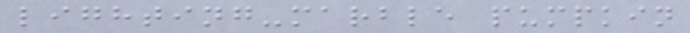lighting-marble pumpkin
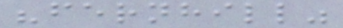"fernhill"
